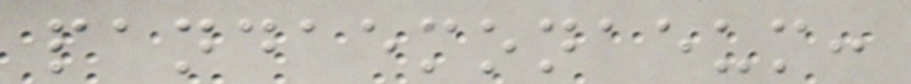pandaemonaeum:
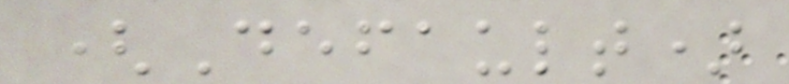(Default)
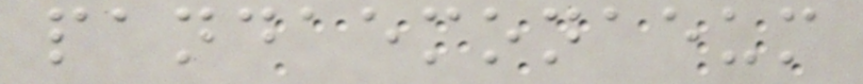pandaemonaeum
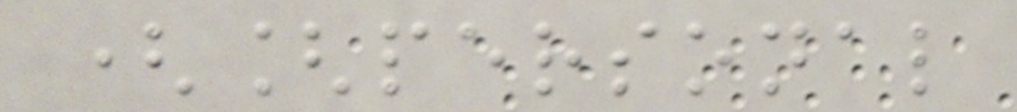([personal
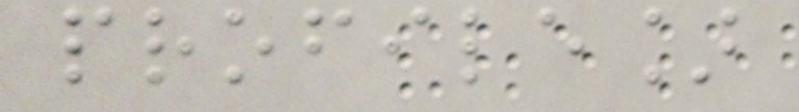profile]
